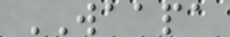WAAPA
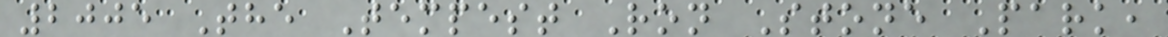2005 The Tempest Ron Stone Park,
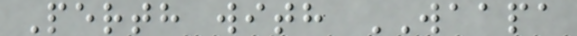Perth with WAAPA
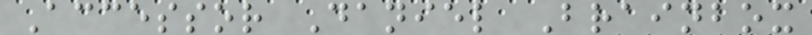Accessor Daniel Brainbox
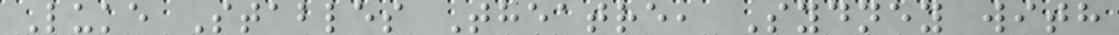Luke Stables Theatre, Sydney with
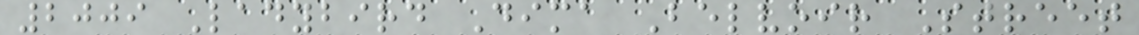2009 Ladybird Dima Belvoir Street
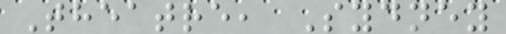Theatre, Sydney
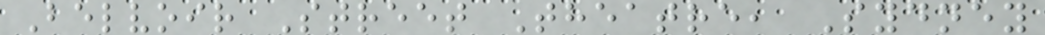Belvoir Street Theatre, Sydney
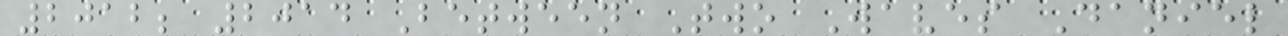2012; 2014 Between Two Waves Daniel
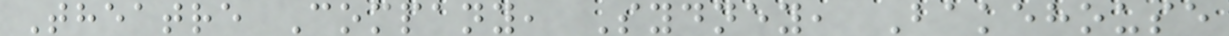Theatre Company, Sydney, Bakehouse
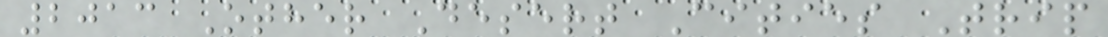2013 Other Desert Cities Trip
